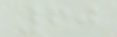60
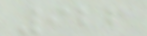926
